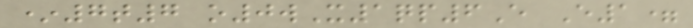*7t7 o0wX1qp6E E1=
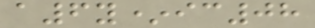a6y*ic08
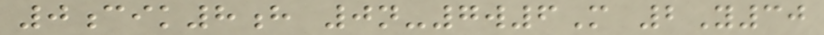0cik8h 0n-7w6M 2Y30
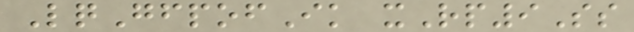LqGfpofIk xRp9Ss
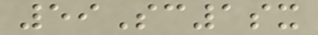59Sc1sx
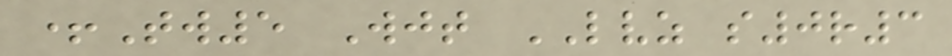+Tw5 Wjt LVZ s0r3
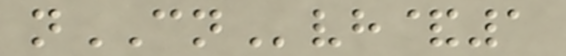nCNvh&1
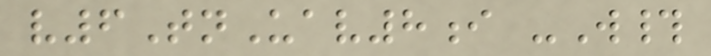v6TnUav8i -W#
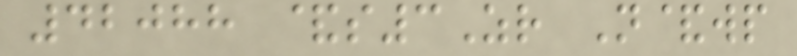42088 &s3Zr N&wp
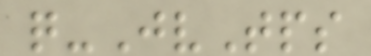q-JvTps
